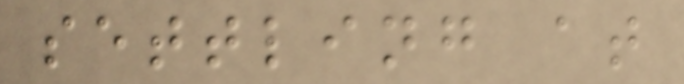settling at
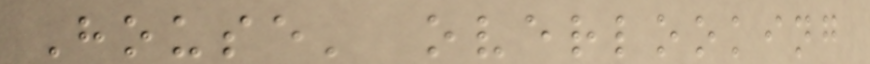House' overlooking
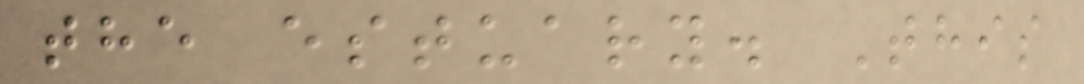the estuary. This
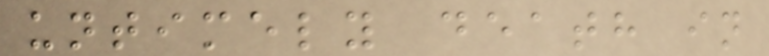untimely death in
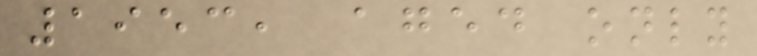1953, aged only
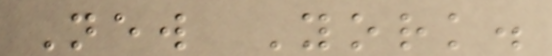New York.
